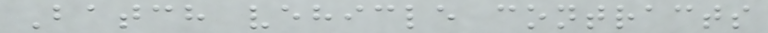Batch vehicle contracts
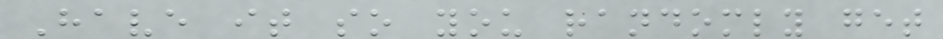Have it so you randomly get
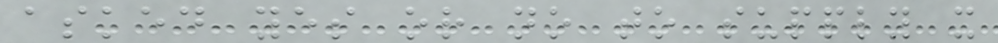asked yes or no to supply x
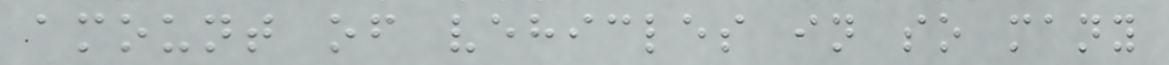amount of vehicles in so many
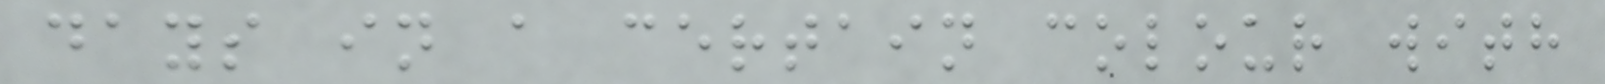days in a certain colour with
